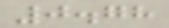0.78
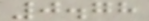0.78
